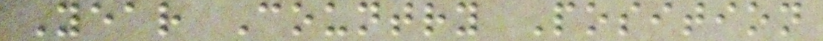Year Country Position
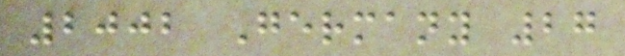2002 Germany 27
